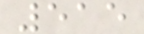515
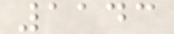1143
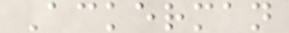Ackerman
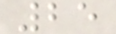25
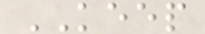KEEP
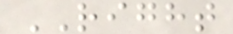RIGHT
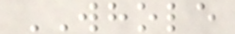WHOLE
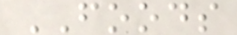FOODS
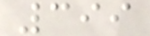399
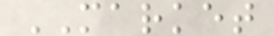MARKET
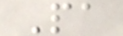Pa
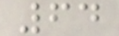64
